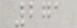271
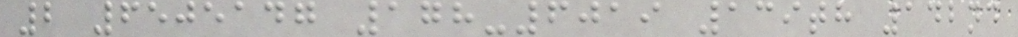2 6505147 178-6019 139th 142nd
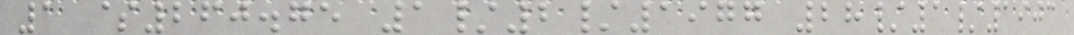1 $260.75 1/2/1977 28/1/1903
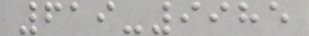619-9985
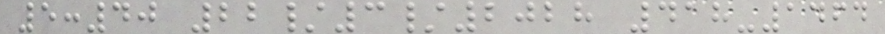5:40 22/3/2028 418-1464
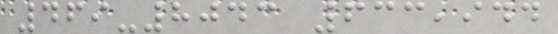469-8043 633,944
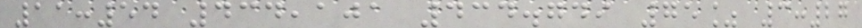11:54 434,101 434.749 75% 3:27
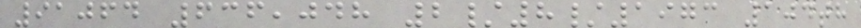91064 636,048 2/8/1973 104th
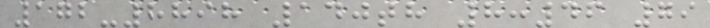172-8898 140th 8:46 79
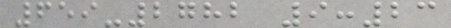659-2782 9:23
